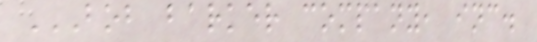BOB BARKER COMPANY, INC.
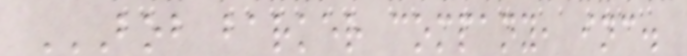BOB BARKER COMPANY, INC.
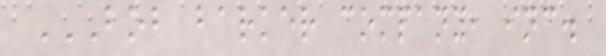BOB BARKER COMPANY, INC.
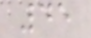45
